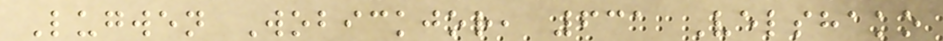Lugwen Wobickjor, 631 Velshako
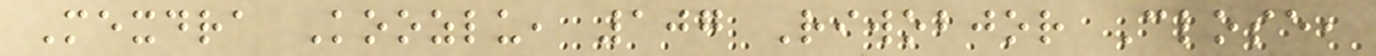Mexdra Koozlu, 107 Riwobjor Close,
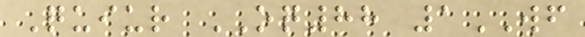Quiur OQ88 1WF
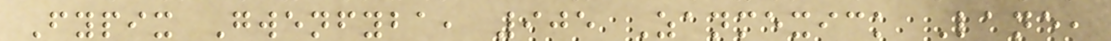Fypix Gwenfyba, 905 Zanmexick Lane,
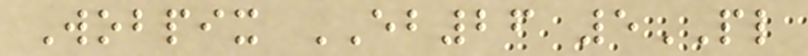Wobpix EB26 5PL
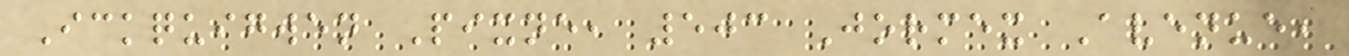Ickquigwen Pixne, 503 Jormex Avenue,
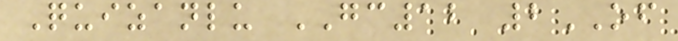Quizanlu GC12 2OF
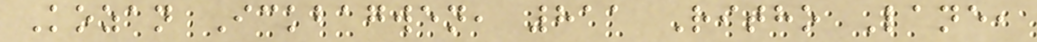Kozan Ickbagwen, 811 Ritho Lane,
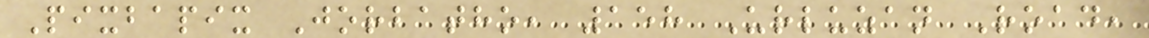Pixbapix Jorbatho, 158 Urluzan Road,
